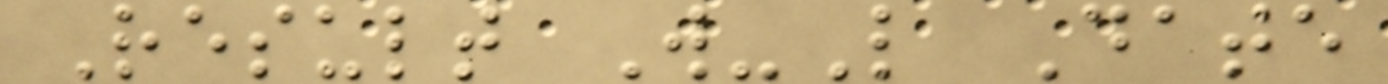Result W-L Date
